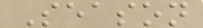Season
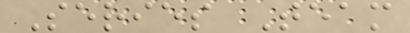Series Team
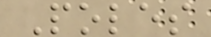Poles
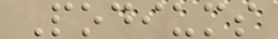Podiums
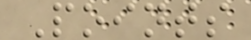Points
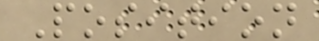Position
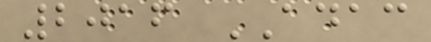2016 ADAC
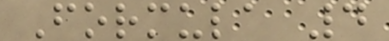Formula 4
